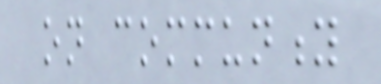on community
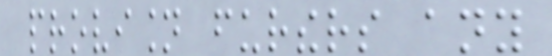provision furthers any
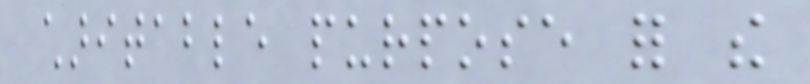charitable purpose for the
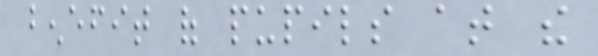benefit of pupils at the
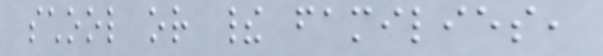school or their families,
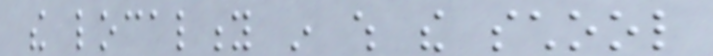the locality in which the school
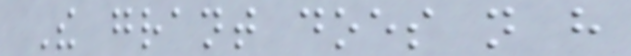The grant does not have
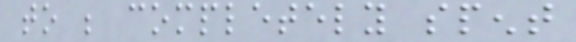to be completely spent
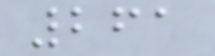261
